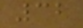32
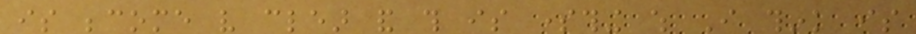is become very clear and this is something which I think is
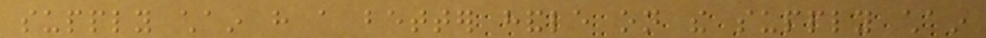supply chain have a better handle on the supply chain
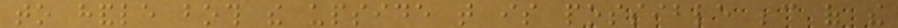to handle both the upside that is possible because of the
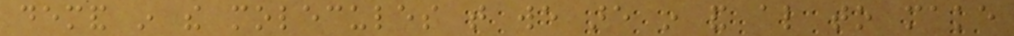demand in the molecules that we are in and also to make
